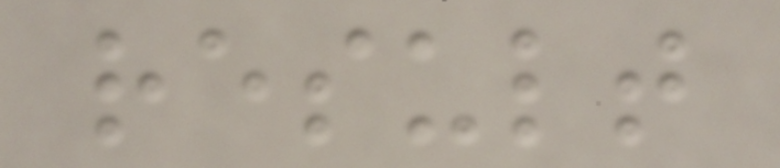result
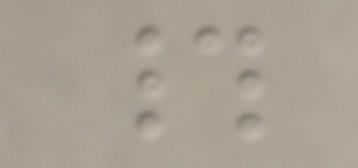#
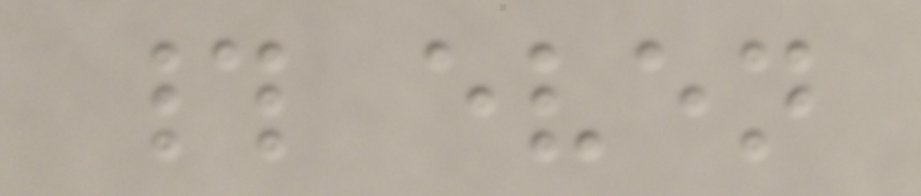# even
